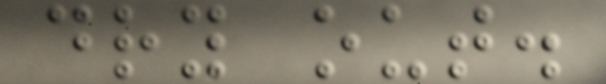dry out.
